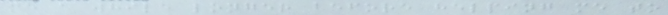me a while longer before helping me to
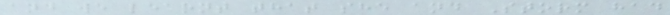and we learnt that she and Storm had
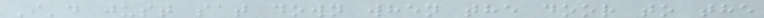I'd just sat down when the door to the
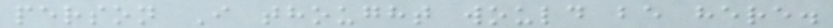person I thought would be here.
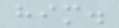him.
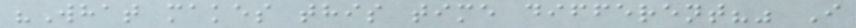"What makes this time different?" I
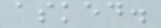asked.
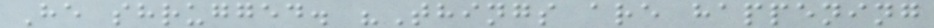He shrugged. "Things are happening
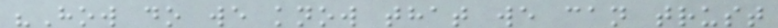"How do we know that we can trust
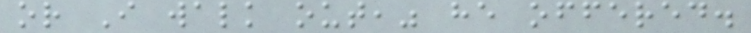or I walk out," he offered.
